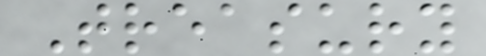Treasury
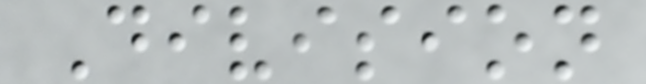Division
